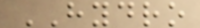HYDRO
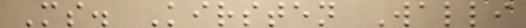Ms. Kirsten Walli
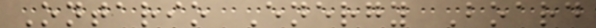Ontario Energy Board
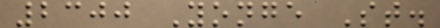2300 Yonge St.
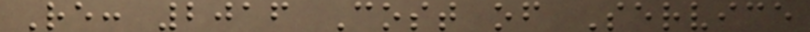Re: 2016 Cost of Service
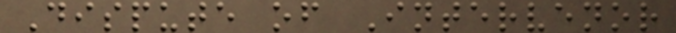Dispute of Intervenor
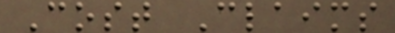Cost Claims
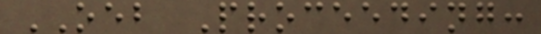OEB Proceeding:
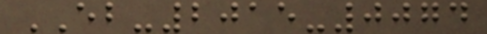EB-2015-0074
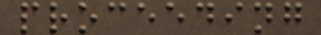proceeding
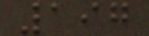197
